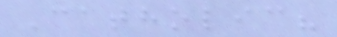Catholic?
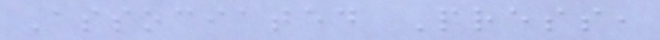Associated Press,
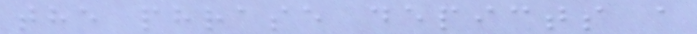the phrase depicts a
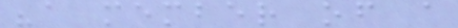"a member of a
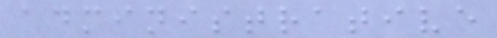administrative
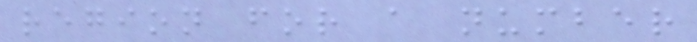region for a number
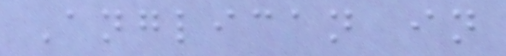Anglican in
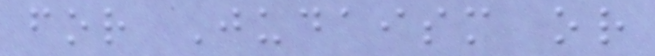for Judaism or
